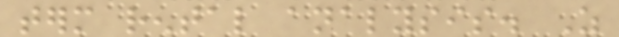term rental analysis. As
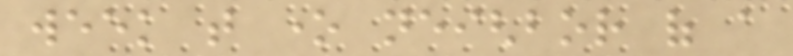week that one neighbor of a
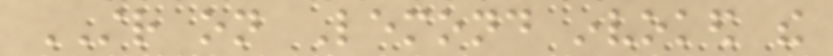STR on Lemond invoked the
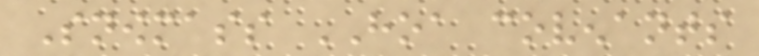Snowmass HOA covenants
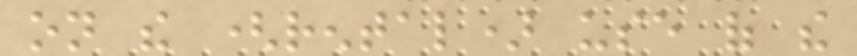on the (rental) use of the
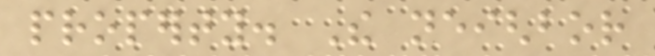property. The neighbor
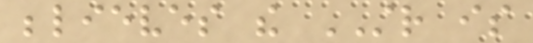believes the STR is
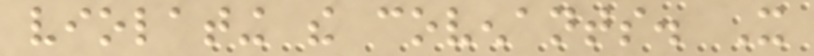violating the covenants. It
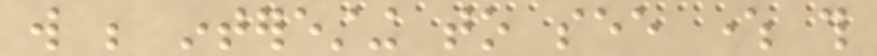will be interesting to see where this
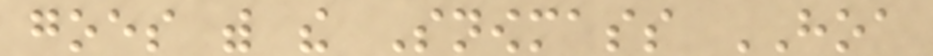goes with the Snowmass HOA
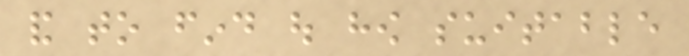and to find out how suitable
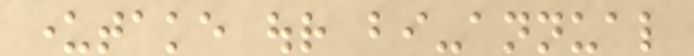undertake our bi-annual
